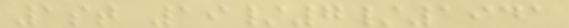1st 19/7/1941
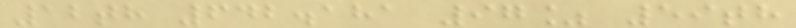12th 642.181 97% 59th
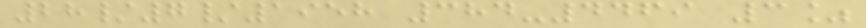28/7/1958 384-4469 3%
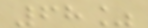68%
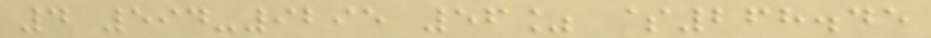4 594-9295 56% $268.45
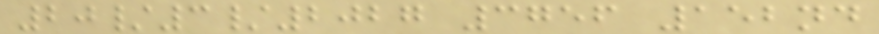20/3/2027 3756 152nd
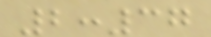2:37
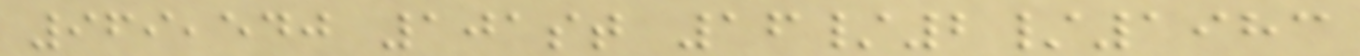969,540 101st 16/2/1983
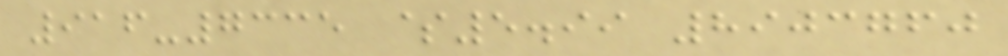916-7335 $5.99 8903760
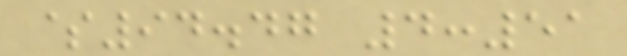$94.47 4:51
